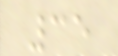35
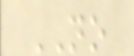NO
